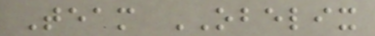Team OBELIX
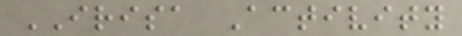IRISA Activity
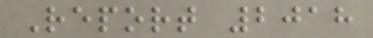Report 2018
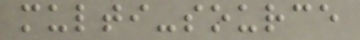multi-source
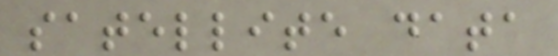satellite data
